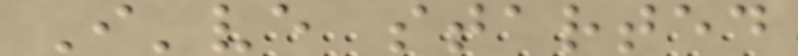I've started
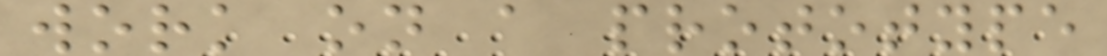work on a prototype
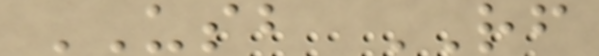USB RF
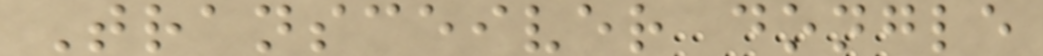Transceiver dongle
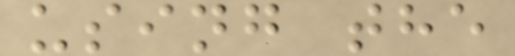using the
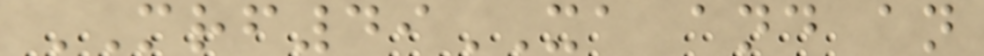MRF49XA and an
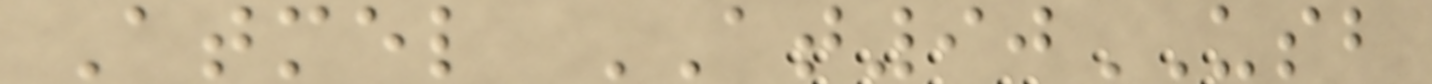Atmel AT90USB
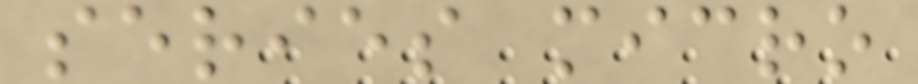series micro
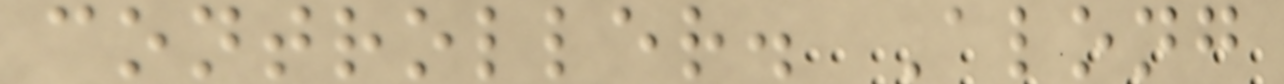controller. Along
